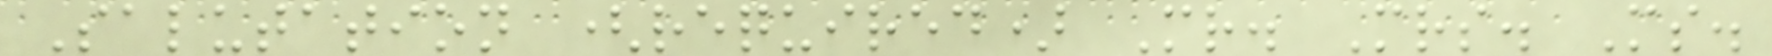Salutation (required) Mr. Mrs. Ms.
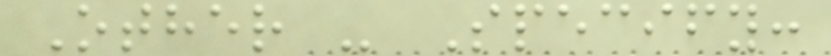Other - Specify:
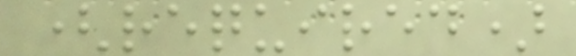(required)
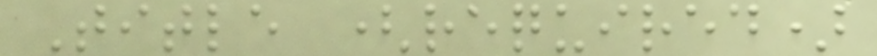Title (required)
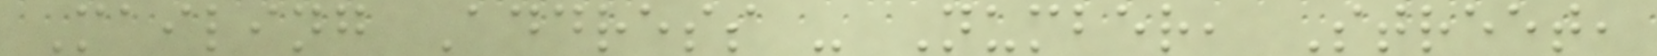Mailing Address - Number, Street,
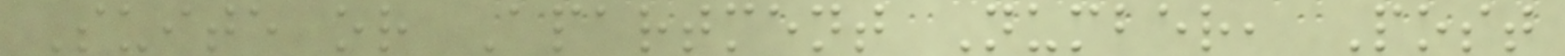Suite or Apartment Number, Post
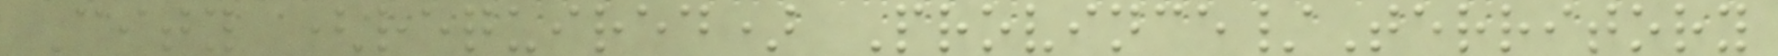City (required) Province/Territory
